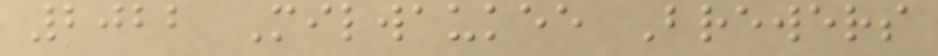2022 Milwaukee Brewers
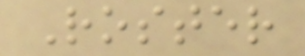Roster
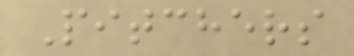Pitchers
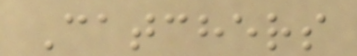Catchers
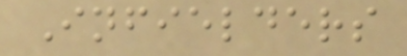Infielders
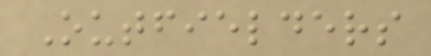Outfielders
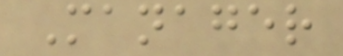Manager
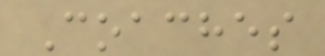Coaches
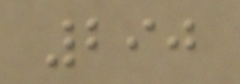290
